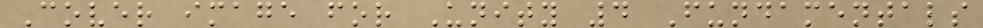Cover image for Unity 4 Fundamentals
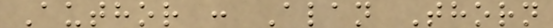Author : Alan Thorn
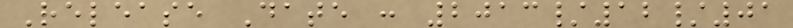Release Date : 2013/12/01
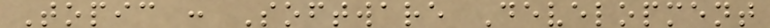Topic : Software Development
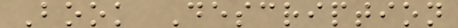Book Description
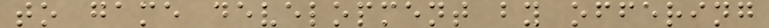to game development by offering
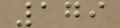179
